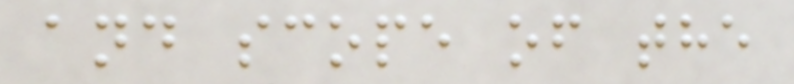and scope of the
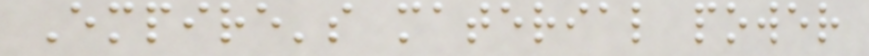Empire's material power
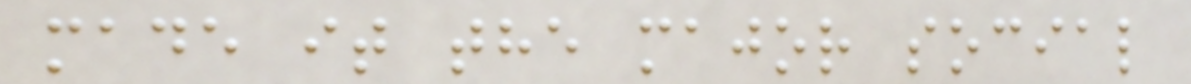made it the major social
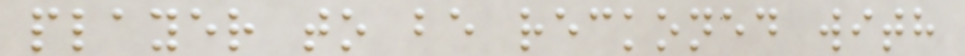player to be reckoned with
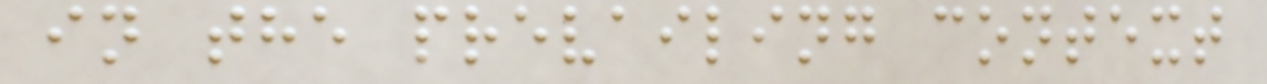in the prevailing context
